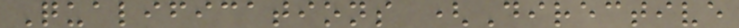Qualifications (Directive
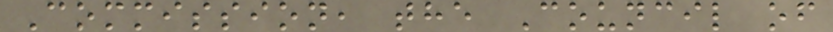Commission, the Council of
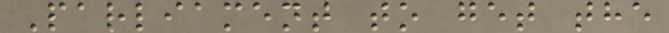Parliament to get the
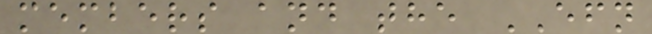members and the EFN
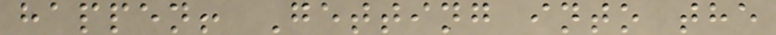happen! Getting into the
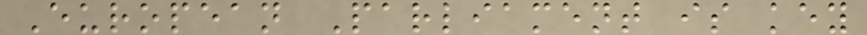European Parliament is key
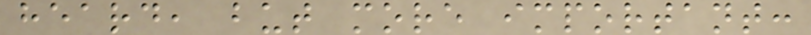heard, but more important:
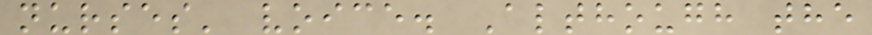nurses' voice. Although the
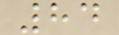84
